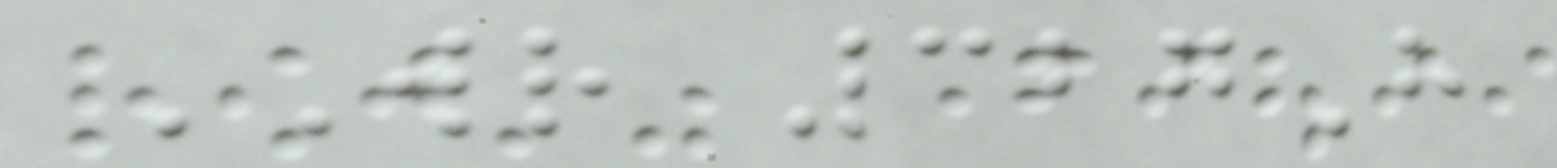WR 327H
